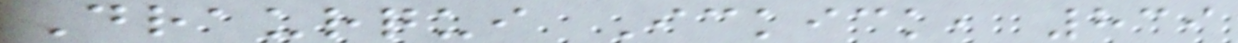Draurqui Ickick, 839
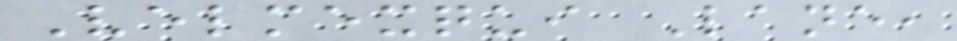Velmexqui Lane,
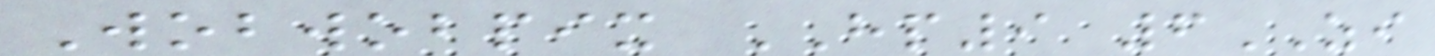Wobwobpix HP9 6ZI
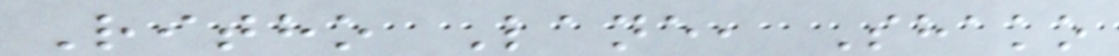Ritho Lane, Shako
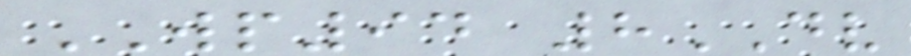WP94 8DV
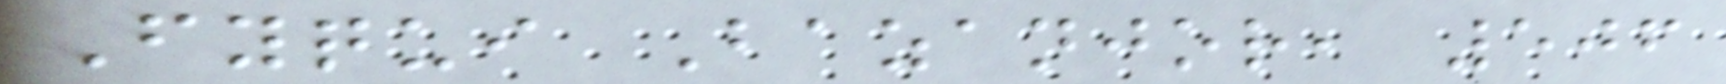Fyqui Bazanjor, 506
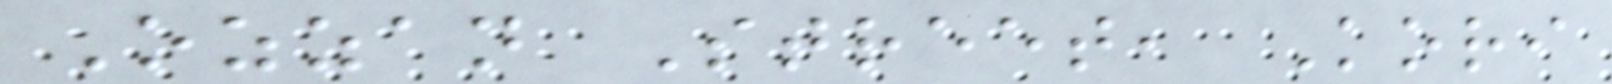Ozzan Street, Kori
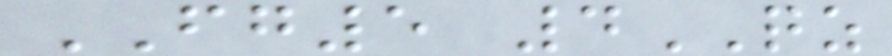FG5 4QZ
